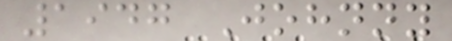1947 Johnny
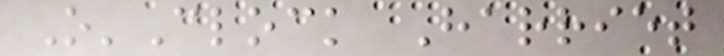O'Clock Harriet
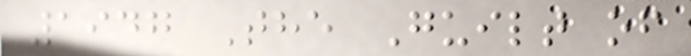1947 The Guilt of
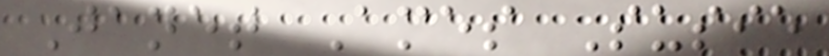Janet Ames Susie
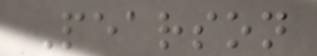Pearson
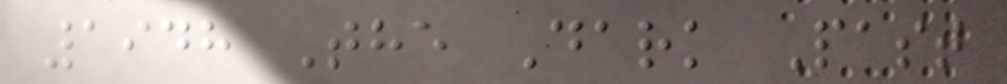1948 The Dark Past
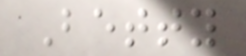Betty
